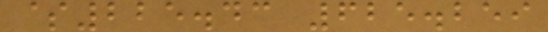$225.43 625.259
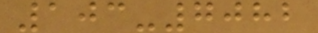103-7082
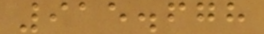915.678
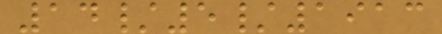14/5/1913
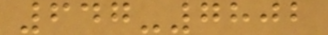647-7802
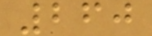260
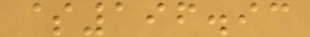$196.93
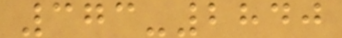373-2840
